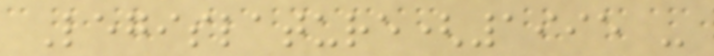Legislature(1995 -
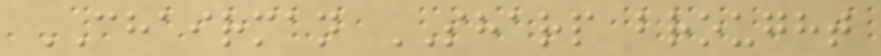CHAIRMAN SHARP brought
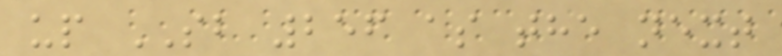up SB 256 as the next
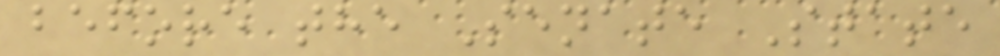before the Senate State
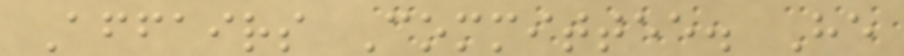Affairs Committee. He
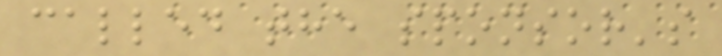called the sponsor's
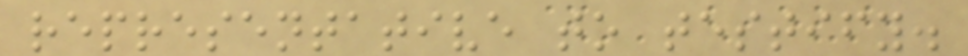representative to testify.
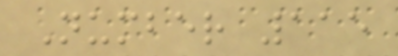Number 115
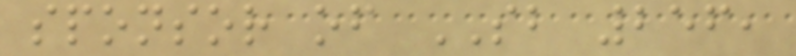sponsor of SB 256,
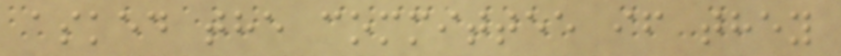asked the committee if they
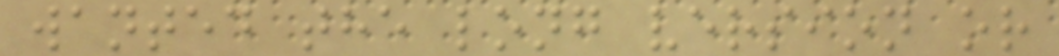wanted the long version or
